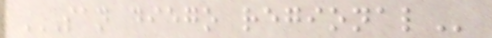SAN DIEGO REGIONAL
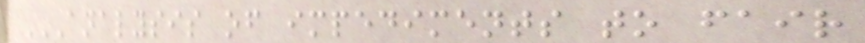ANALYSIS OF IMPEDIMENTS TO FAIR
